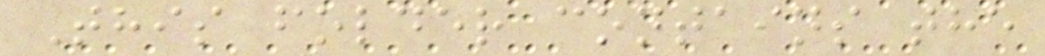This folder contains the
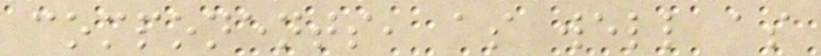components, as well as
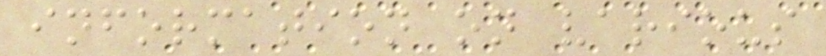information on various
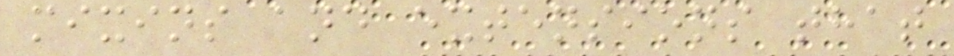mixins and extensions that
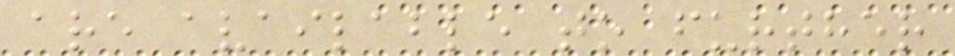are available to further
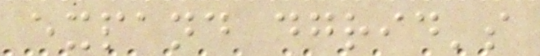expand dgrid's
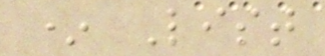* List
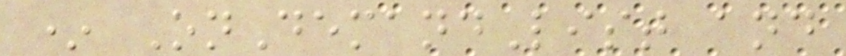* OnDemandList and
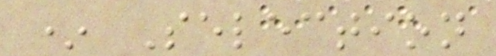* Selection
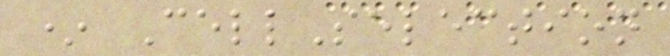* CellSelection
